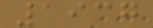1937
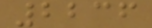2236
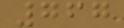767
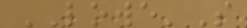LOWE'S
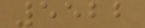5522
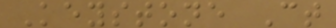Keystone Ct
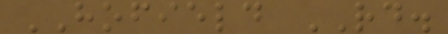HOFIELD RD.
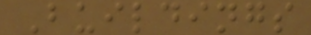Buildings
